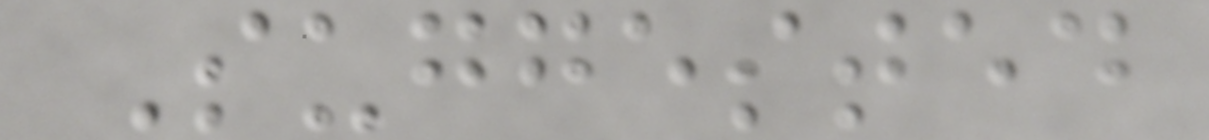Suggested
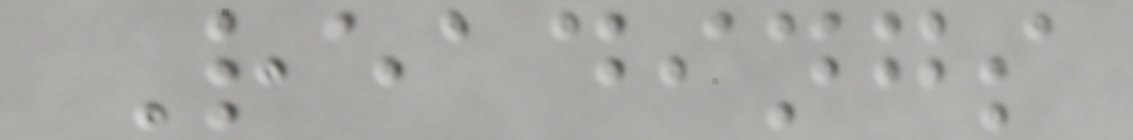Readings
